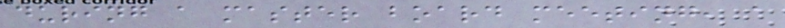during a master board meeting, a
